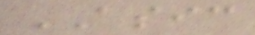ASIC
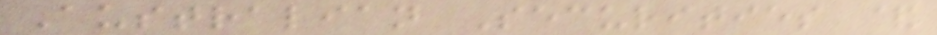Australian Securities &
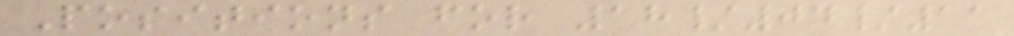Positions for 18/04/11
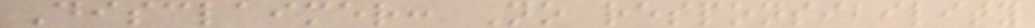Disclaimer: No responsibility
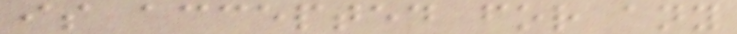is accepted for any
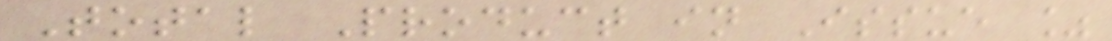Total Product in Issue %
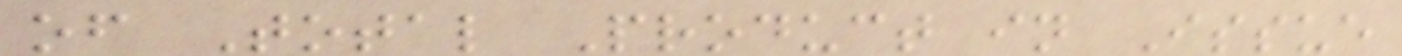of Total Product in Issue
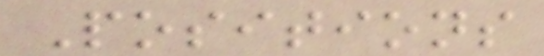Positions
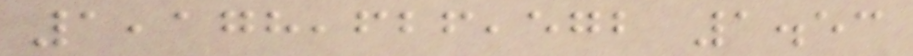1,178,626,572 1.53
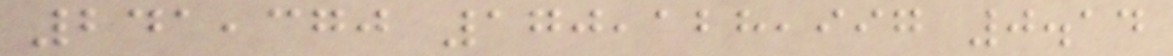241,370 170,128,997 0.14
